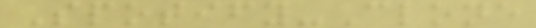Spotify-Clone
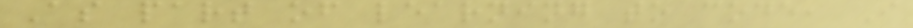As part of learning to code, I
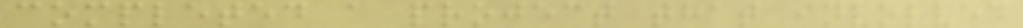completed a project that involved
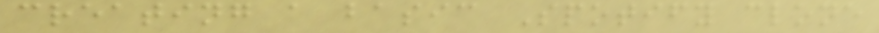creating a basic Spotify clone
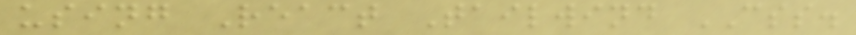using React Tailwind CSS.
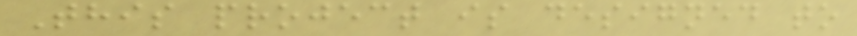This project is designed to
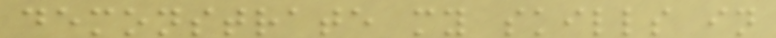demonstrate my skills in
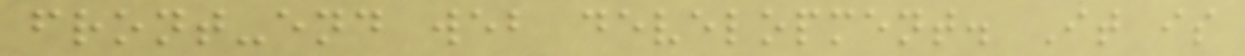front-end web development. It is
